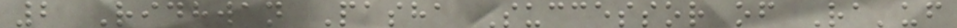2 Ridhwan Pasha Successor of Ra'uf
